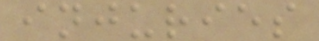injuries
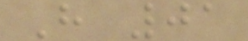H 01
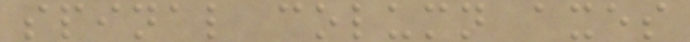spinal column axes
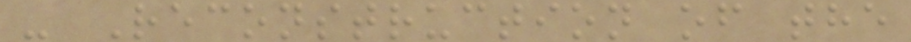- Reconstruction of the
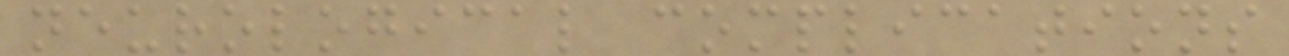neurological complications
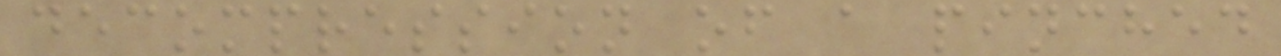decompression of a pinched
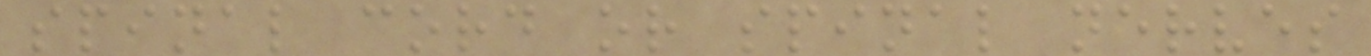spinal cord or spinal nerves
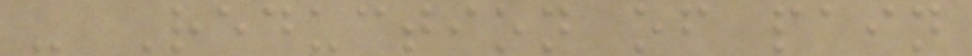- Reduction of pain
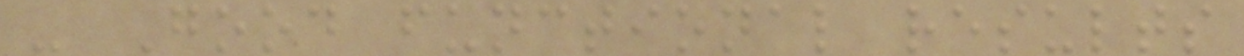- Good functional results
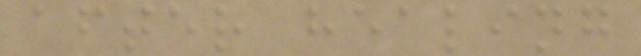after healing
